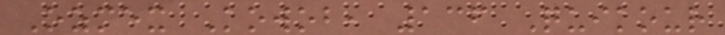Ozmex Kowob, 136 Quikour
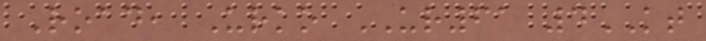Road, Urko UR61 4KT
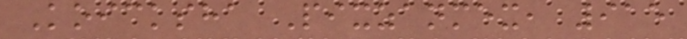Koicksha Pixzanmex, 915
